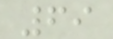69
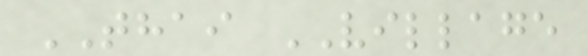THAI VILLAGE
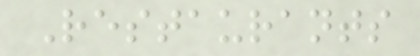Restaurants
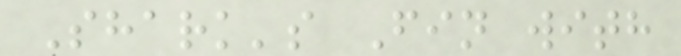Shark's Fin with
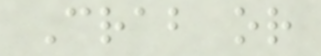Crab or
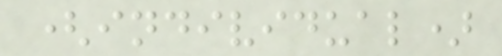(individual)
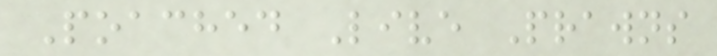Poached Live Prawns
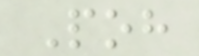Poh
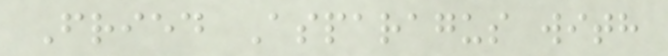Fried Asparagus with
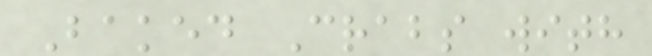Baked Crabs with
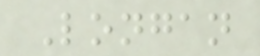Longan
